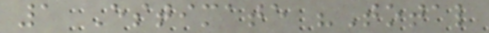1 Estimate "Total
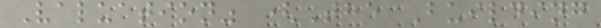Valuation" (The Building
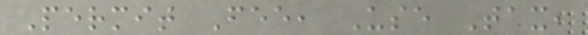Permit Fee, Use Tax,
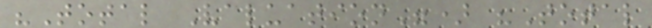"Total Valuation") "Total
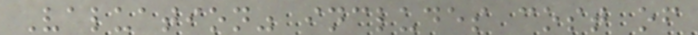Valuation" includes cost of
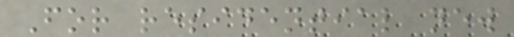For residential new
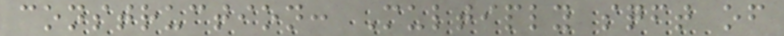construction: Multiply sqft of
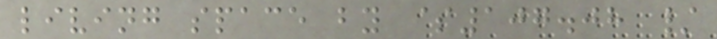living space by $107.08 /
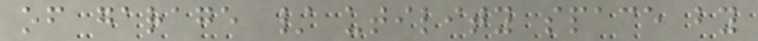of garage / utility space by
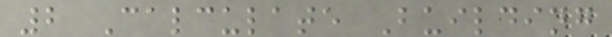2 Calculate Building
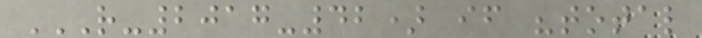R-2017-42) IF "TOTAL
